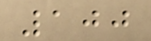100
